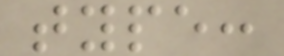type:
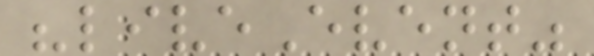"liveEvent"
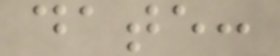date:
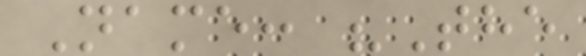Name: "The
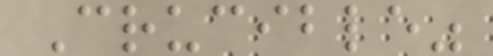Crucible"
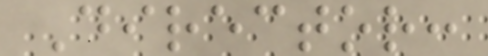Director:
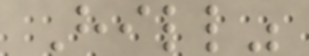Hill"
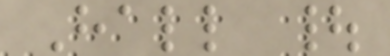Hall |
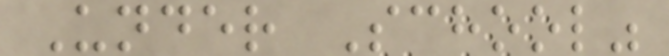Under School"
